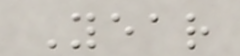Year
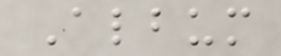Album
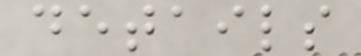details
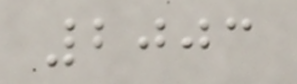2003
